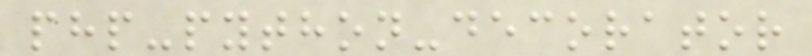php-python-decorator
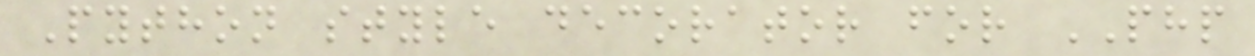Python style decorator for PHP
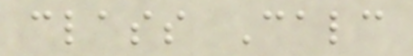class Calc
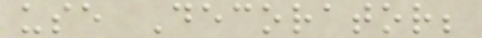use Decorator;
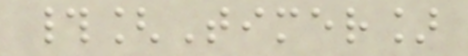#[Timer]
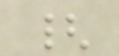{
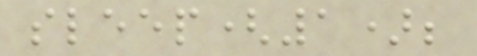sleep(1);
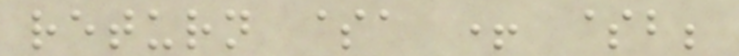return $a + $b;
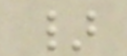}
